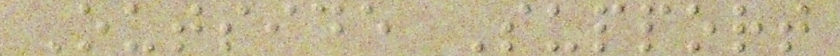Outside Support
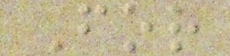For
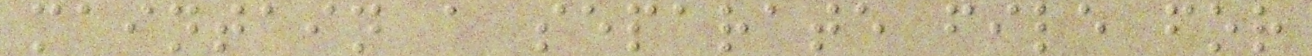maintain a separate file for
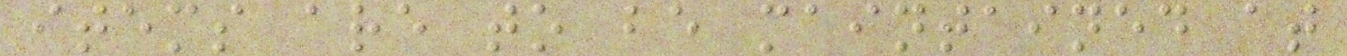items are to be maintained at
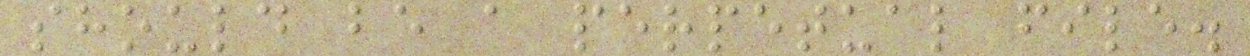should be a perpetual file.
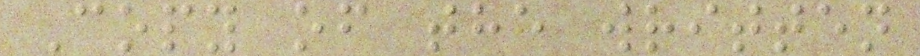Copy of the written
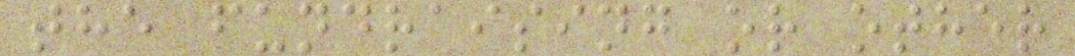the fundraising or other
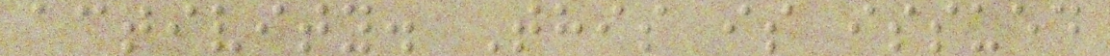activity. This is issued
